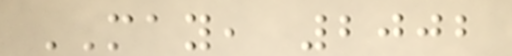MAY, 2002
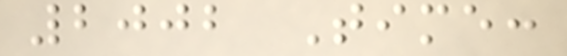2002 Time:
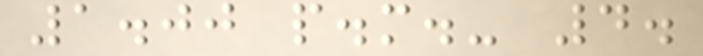1.00 p.m.- 4.
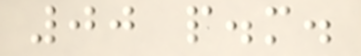00 p.m.
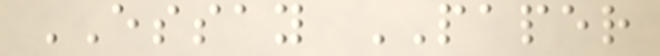ESSAY PAPER
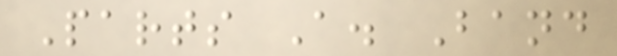Parts A. Band
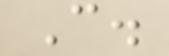C.
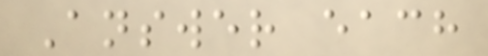Answer each
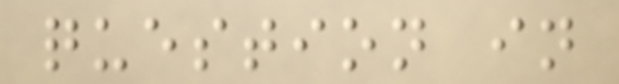question in
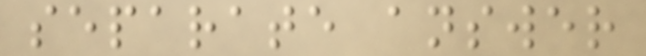separate answer
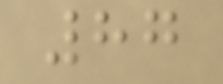87
